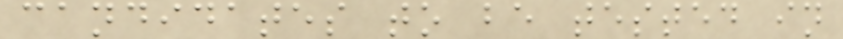candidates to be tested in
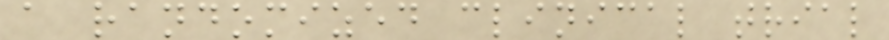a randomized clinical trial
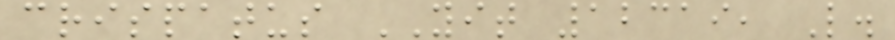crispatus YIT 12319, L.
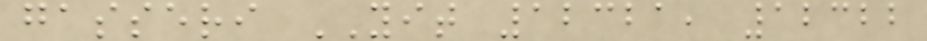gasseri YIT 12321, 12322
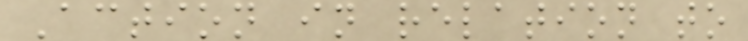Action in relation to
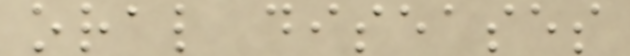oral diseases
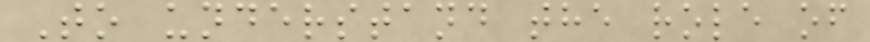To understand the role of
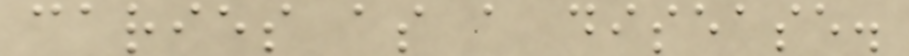caries as a disease.
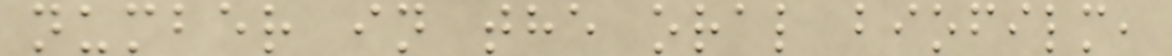number in the oral biofilm,
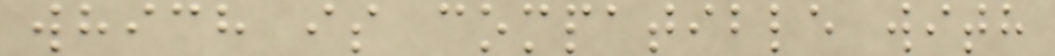which is compatible with
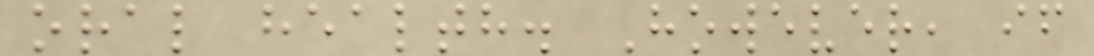oral health. However, if
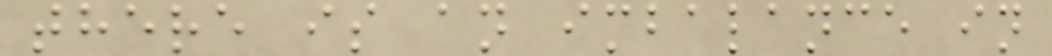there is an imbalance in
